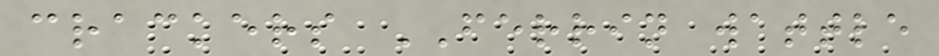crackers FERRIN wattle
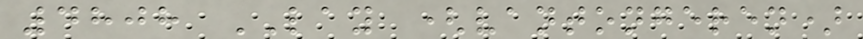4808 LAY (vantongeren)
